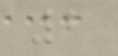2
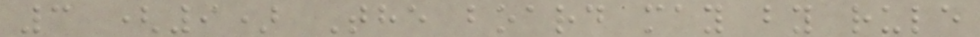3 (9) The board may by rule
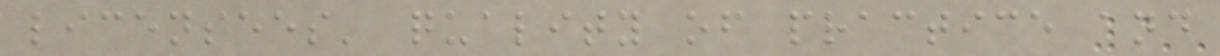licensees' quality of practice and
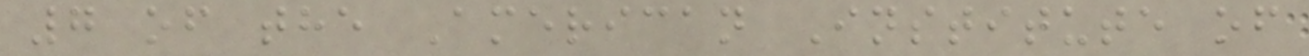7 of the American Institute of
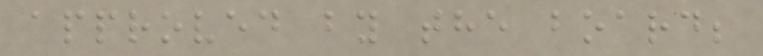approved by the board;
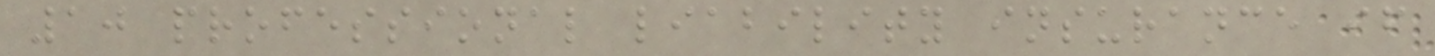10 professional liability insurance if
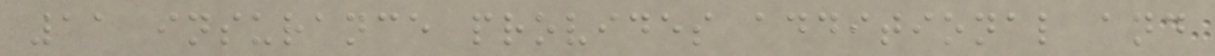11 insurance provides additional and
